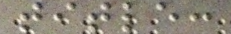title:
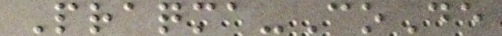Praqma-CoDe
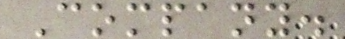Company.
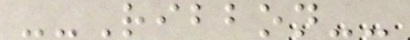--Ribbon--
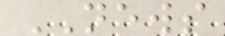NEWS
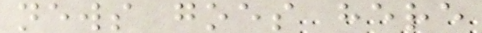news goes here
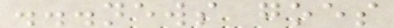...news goes
